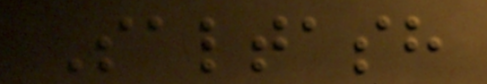Saltash
